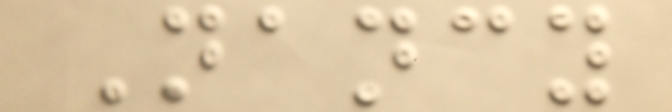Nancy
